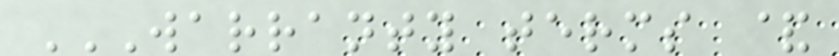WARRANTY TERMS &
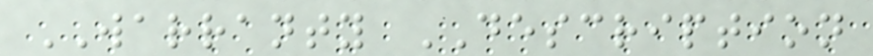WARRANTY DESCRIPTION
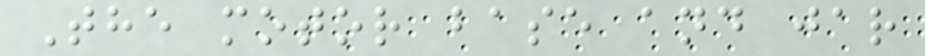The motor base and jar
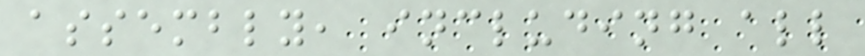assembly, including all
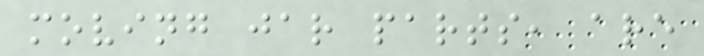moving jar parts, are
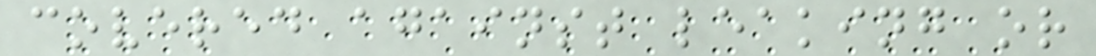covered against leaking or
